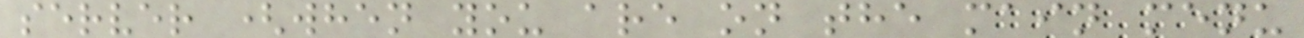server (when you are on the main menu
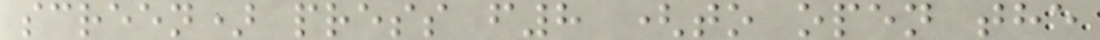screen) press f8 (to open the
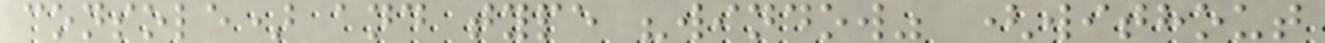console) and type "window" (without
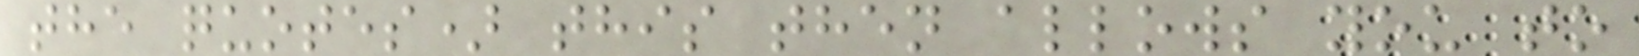the quotes) this then allows you to
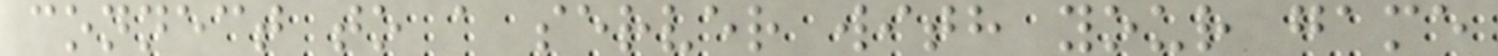connect to a server with your game
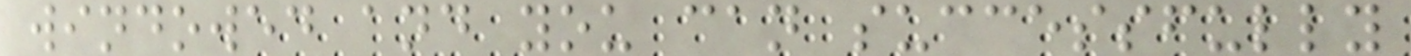windowed and you can successfully
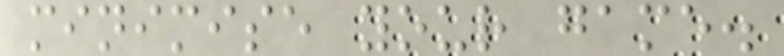minimise your game.
